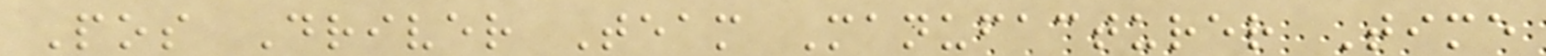Pos Driver Team Manufacturer Time
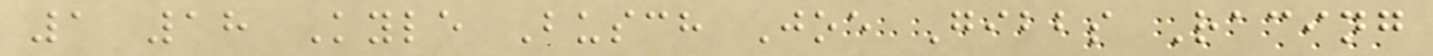1 18 Kyle Busch Joe Gibbs Racing
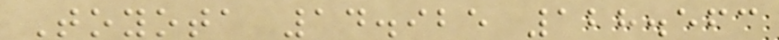Toyota 14.925 128.563
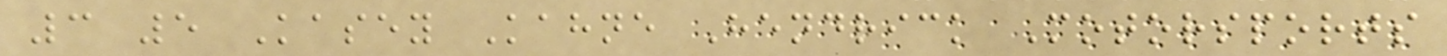3 5 Kasey Kahne Hendrick Motorsports
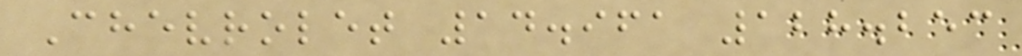Chevrolet 14.961 128.253
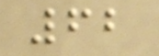62
